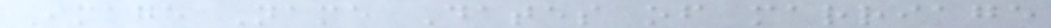Image Name Dates of marriage
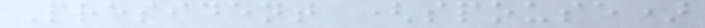President (spouse)
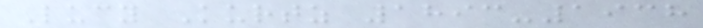Lucy Kurtz 1893-1938
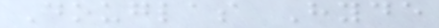Douglas Hyde
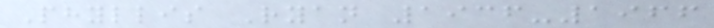Phyllis Ryan 1936-1966
